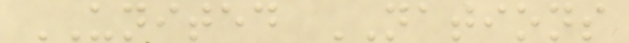UNITED NATIONS
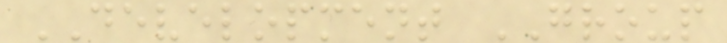DEVELOPMENT GROUP
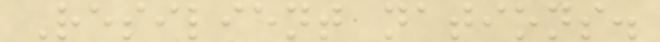Resilient nations.
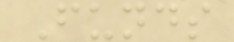Funds
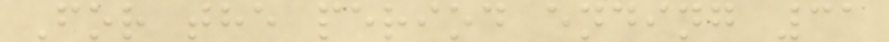For the period ending 31
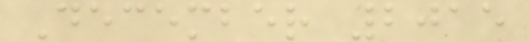December 2015
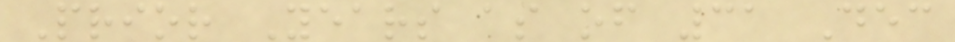Prior Years as of 31 Dec
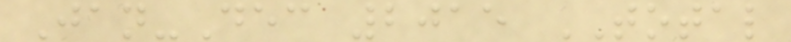Jan-Dec 2015 TOTAL
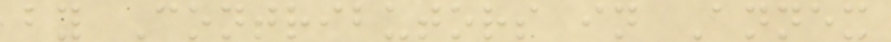by Contributors in Annex
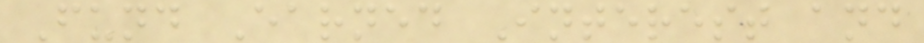Fund Earned Interest and
